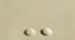-
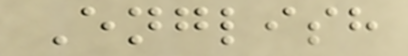English
